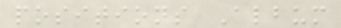positions Album
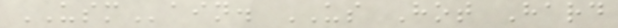USMain. US Hot Hard
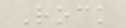Rock
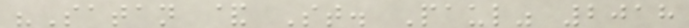"Satan & St. Paul" 2018
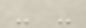- -
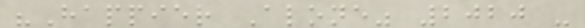"Happier Alone" 2020 -
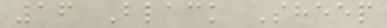16 Black Sheep
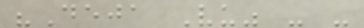"Deja Vu" - -
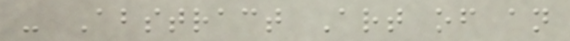- Abstract Art of an
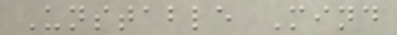Unstable Mind
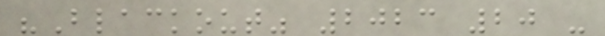"Blackout" 2023 20 -
